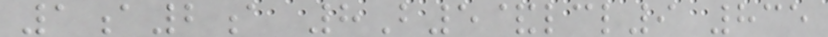1a2a 8B5&lcl9 835
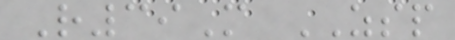R39M ZSP
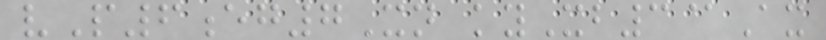vP6eg7Xn kyXb3@Ax
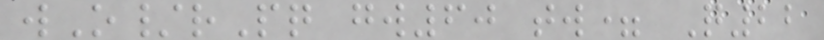wO/rPq gw60 tw= Q22
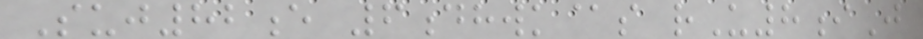Suj82e 6dhwk@s rU8iJ
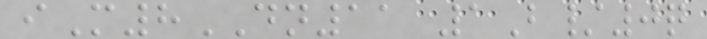iM8DN11 1B/0q
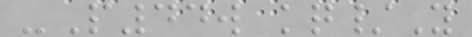-P44w kq/Y
